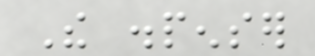The dispenser
